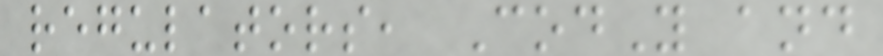regulators, CodY and
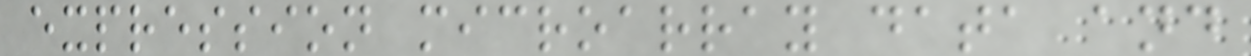expression microarray data and
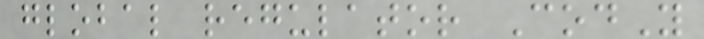global regulator CodY
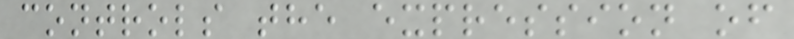controls the expression of
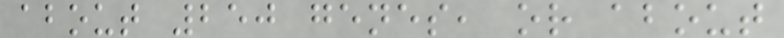about 250 genes, or about
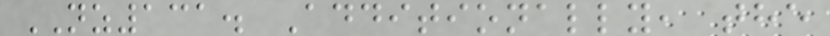NZ131. Additionally, the
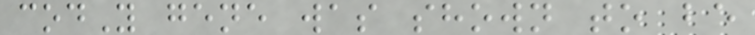codY gene was shown to be
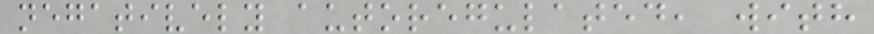negatively autoregulated, with
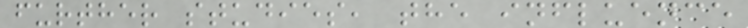further studies, the influence
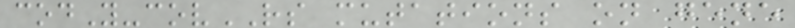codY-covRS mutations on gene
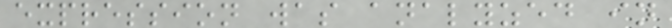expression was analyzed in
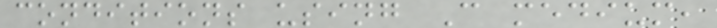conditions using C medium,
